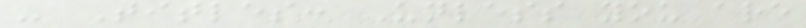- Titles: Unless you are
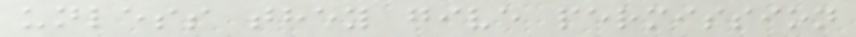unless they give permission
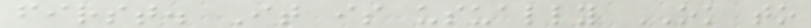first. It is usually OK to
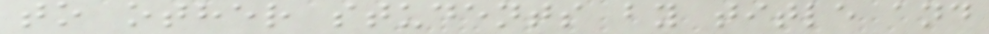to other students by title and
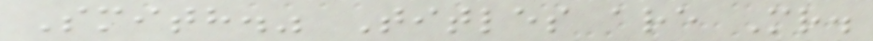Smith." Titles are Mr.
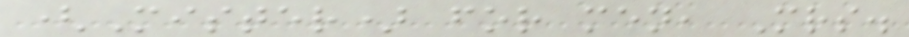(Mister) for men, Mrs.
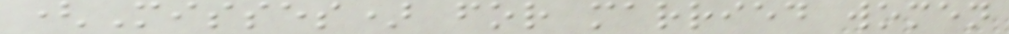(Misses) for married women
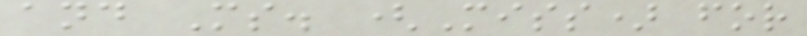and Ms. (Miss) for
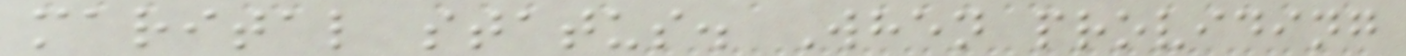marital status. When providing
